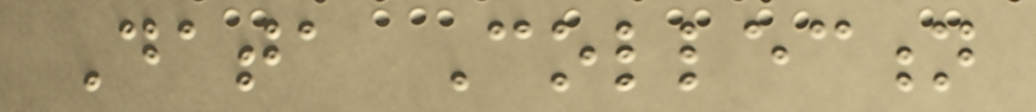Data Collection
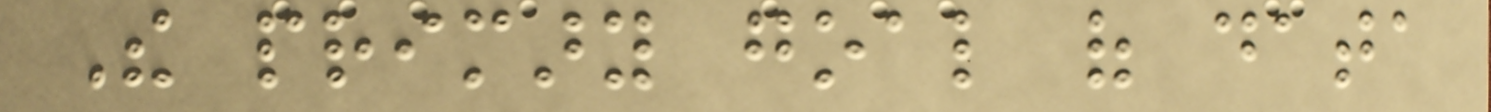The primary goal of data
